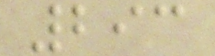293
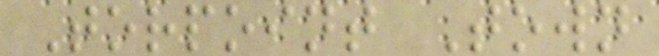Torpoint Town
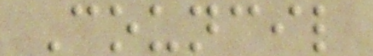Council
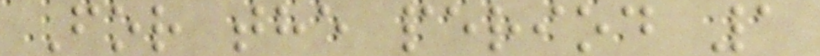For the period 1
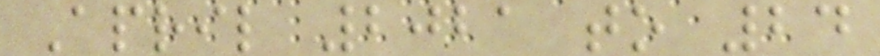April 2021 to 24
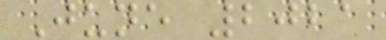June 2021
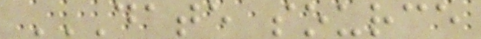DATE SOURCE
